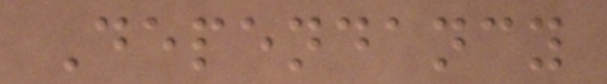Dependancy
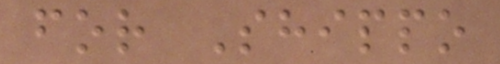for Shippo
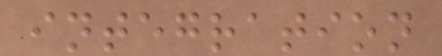integration
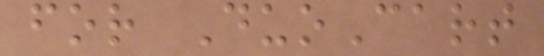for DuoCart
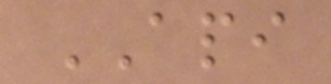API
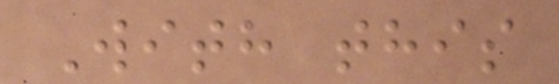With this
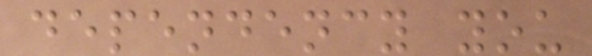dependency you
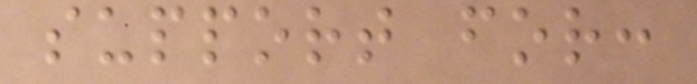support for:
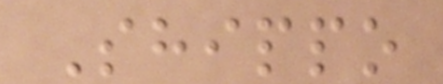Shippo
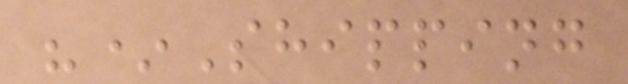"*Shipping
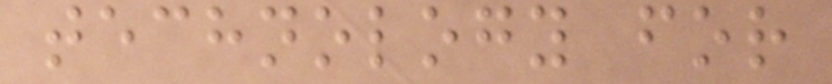technology for
